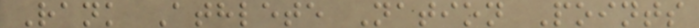Rank Athlete Nation Points
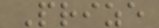Prize
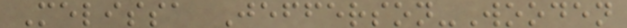Melissa Jefferson-Wooden
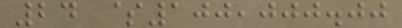24 $100,000.00
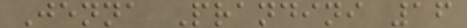Jenna Prandini 16
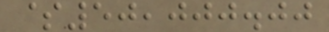$50,000.00
